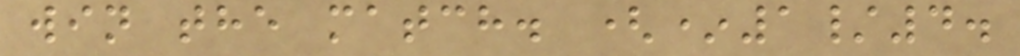win the match. (*1/4.
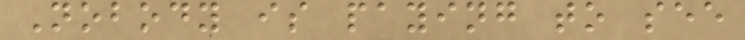Nobody is paying to see
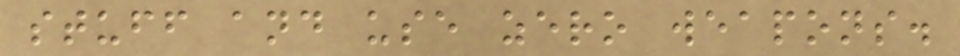stuff and use zero weapons.
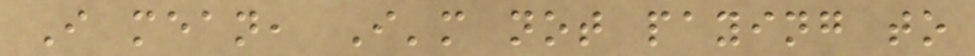I mean, I'm not paying to
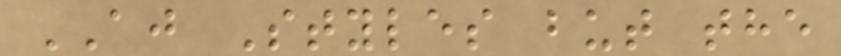AJ Styles but the
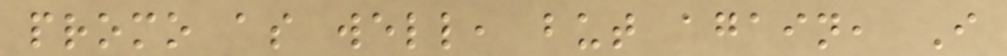promo as well, but again, I
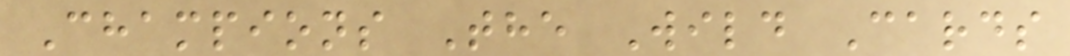Champions The Wild Cards
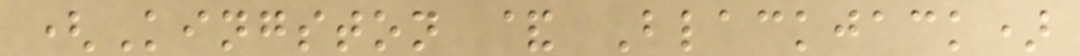(Kingston & Blackjack)
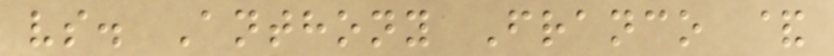vs. Anthony Franco &
